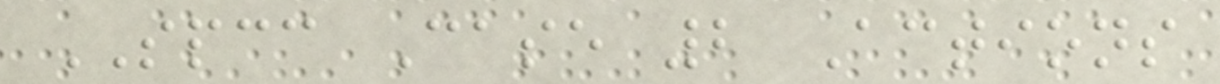SPCC Case 2 Actions
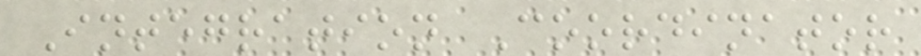Integration Coordinator
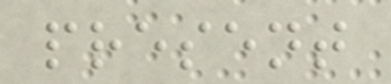present
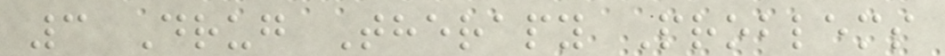3 Drug Therapy Problems
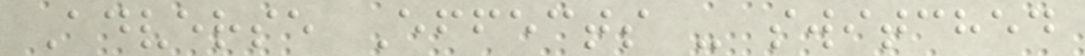Adverse Effects - switched
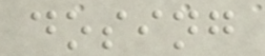dosing
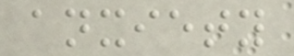anxiety
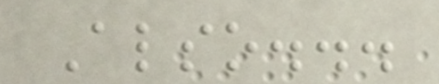Also...
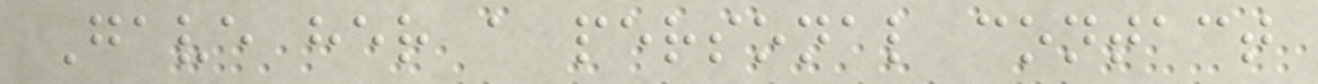Gave her a personal contact
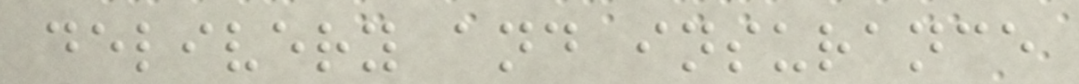delivery and insurance
